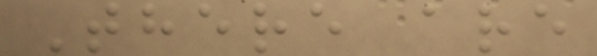There are
